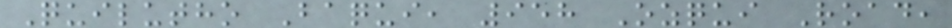Quilutho Baqui, 958 Ozqui Road,
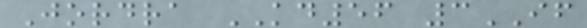Jordra KD56 3IF
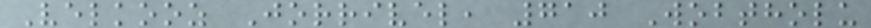Velkooz Jorrivel, 710 Wobtholu
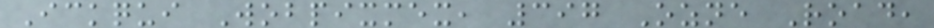Ickqui Wobpixmex, 397 Ozne Road,
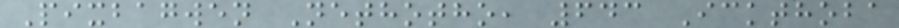Pixbagwen Nethotho, 643 Ickthoba
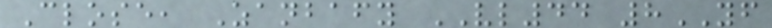Close, Zanbafy VL44 8YF
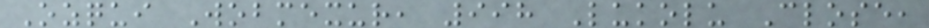Ozqui Wobmexur, 998 Lukolu Close,
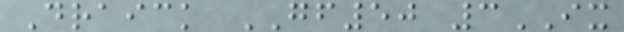Draick GF50 3IX
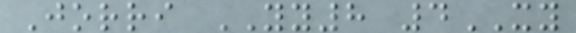Jorri YY8 4XY
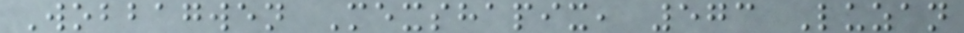Wobbagwen Mexshapix, 573 Luzan
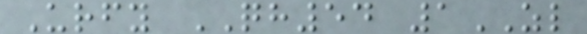Urfy QH54 1ZL
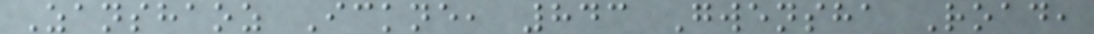Zanshaoz Ickne, 843 Gwensha Road,
